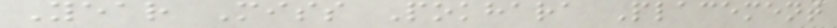Year Miss Pokhara Placement
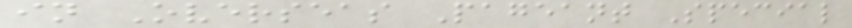in Overseas Pageant Special
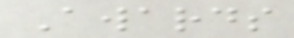Awards
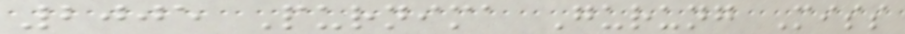2005 Purnima Gurung Miss
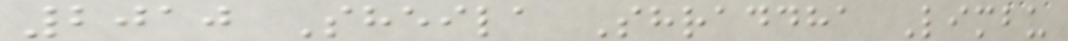2010 Sheila Shraddha Limbu
